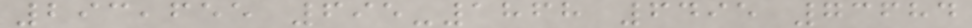293,655 695-1868 6495 73684
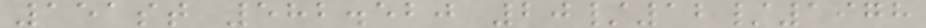151st 582.520 20/12/1978
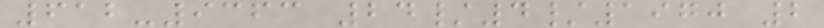612-9363 24/4/1970 2
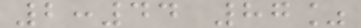2:44 87%
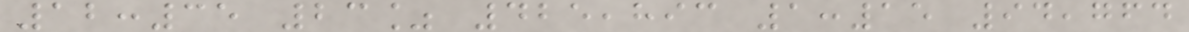12:35 23% 425,893 1:15 94,764
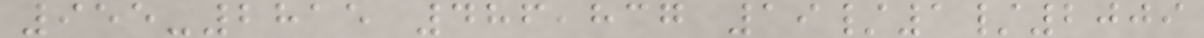955-2815 486,837 19/1/2009
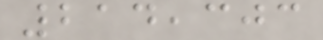214,303
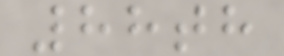88th
